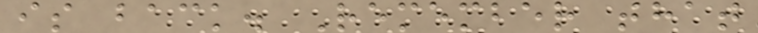is back. Remember that
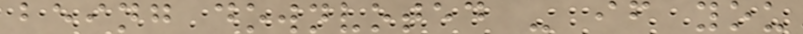being downvoted - if you
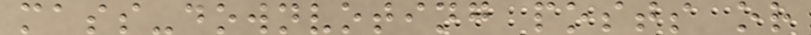mass-downvoting posts or
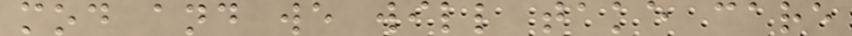mod and we will take care
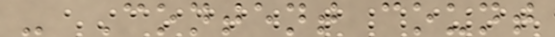- Content count
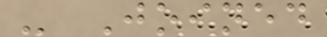- Joined
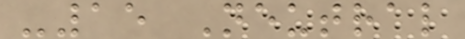-15 Neutral
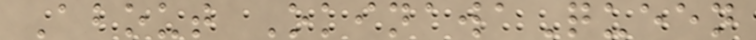About OkinawaQueen
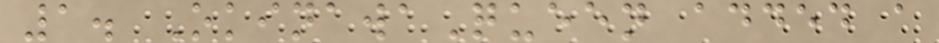1. OkinawaQueen added a
